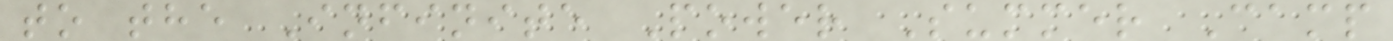to the Infinite Power Summer Camp
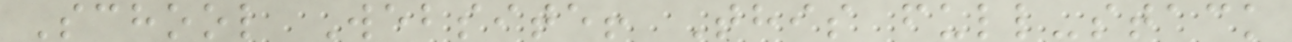School Website! This full-stack
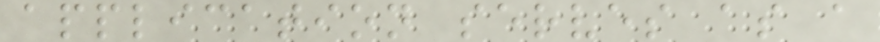application serves as a
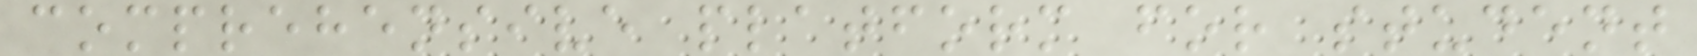comprehensive platform for student
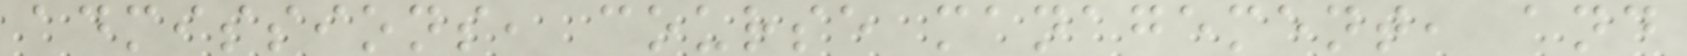admissions, course management, and
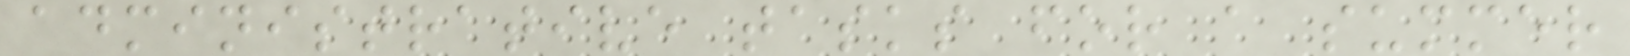administrative tasks for a summer
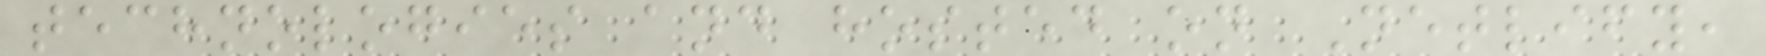technologies and hosted on Netlify,
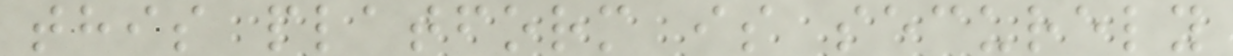this platform is securely
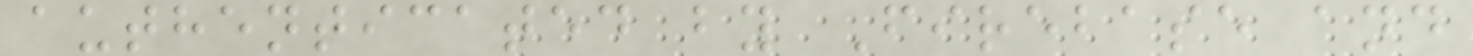authenticated by Firebase and
